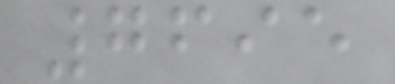7695
